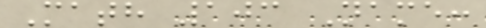Math 103 Name:
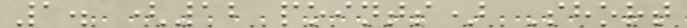1. (12 points) Short
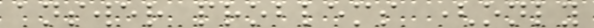answer problems (only
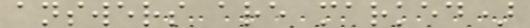answers are marked)
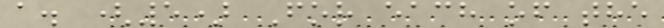a. (5) For each of the
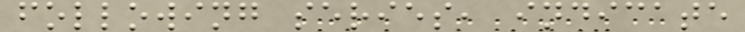following series, indicate
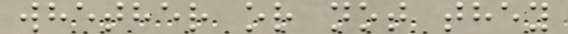whether or not they
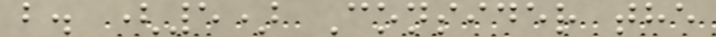b. (5) Consider the
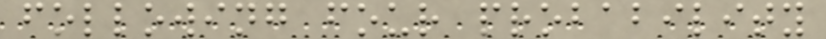following four probability
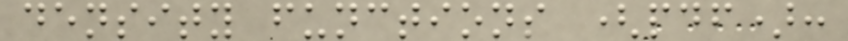density functions (pdf):
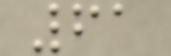61
